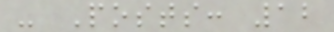- Posts: 12
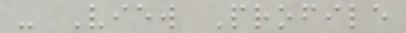- View Profile
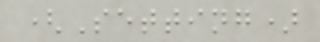(Setting)
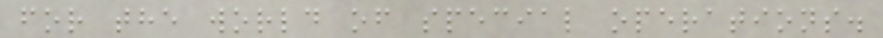for the world of special operations.
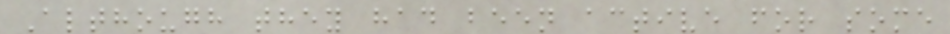Although they had been active for some
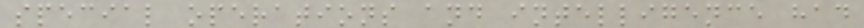special operations and intelligence had
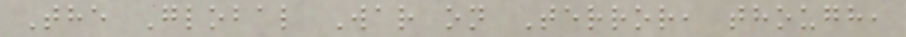The Global War on Terror, though,
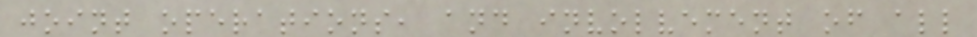joint operations, and involvement of all
